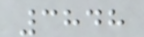3848
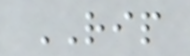RIP
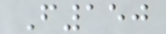F150
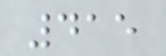415
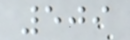509
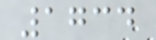1734
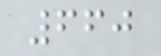660
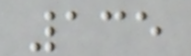135
